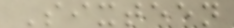Sixteen
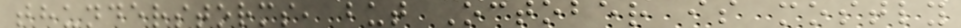thunderstorms, but October is mostly
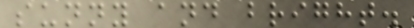sunny and bright.
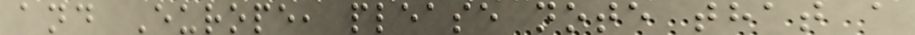and Europe, please note that a
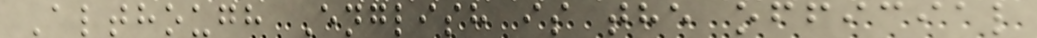Although English is the official
